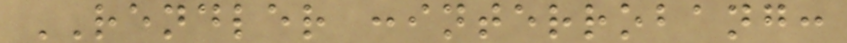RENDLER :interrobang:
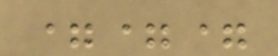===
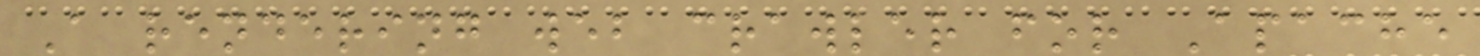A rendering web crawler for Apache
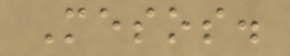Mesos.
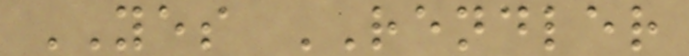YES RENDLER
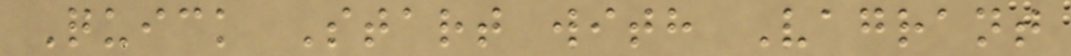Quick Start with Vagrant
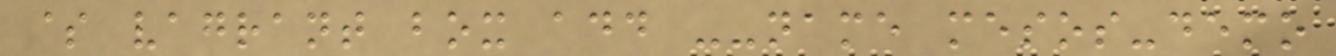$ vagrant box add --name mesos-demo
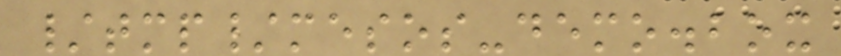/tmp/mesos-demo.box
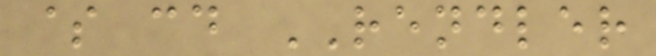$ cd RENDLER
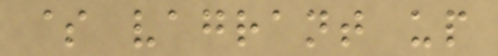$ vagrant up
